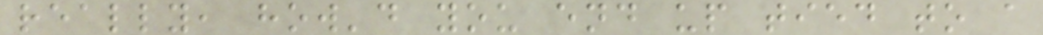really, how'd you end up tied to a
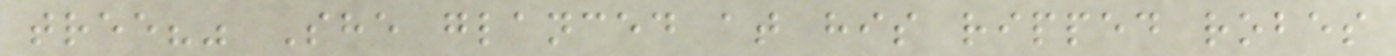tree?" She glanced at his ripped robes
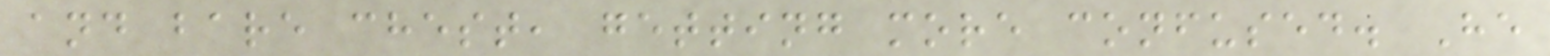and bare chest, getting more confused. He
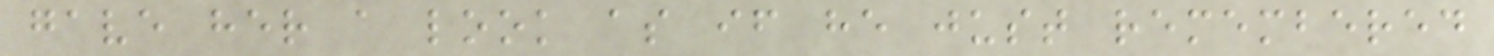gave her a look as if he just remembered
